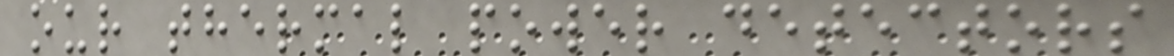our thermal power detectors
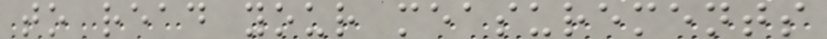to read your measurements
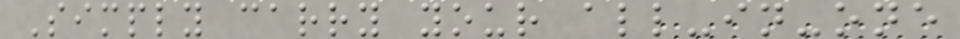Simply carry your all-in-one
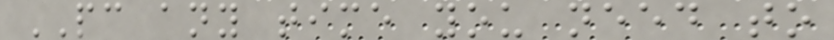PC any time you need to
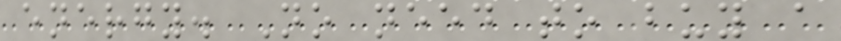energy. No need to buy a
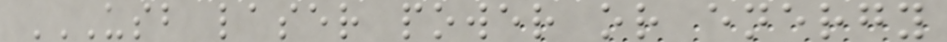USB LASER POWER OR ENERGY
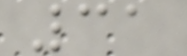31
